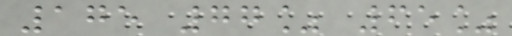175 77% 65%
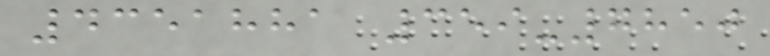4351881 359-7850
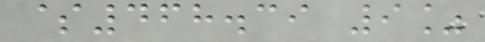$468.39 9%
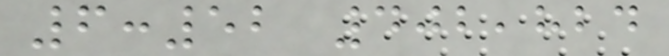6:52 402,824
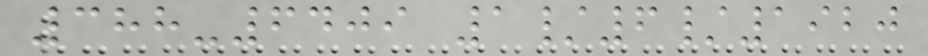388-6409 1/6/1920
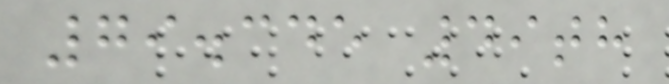79.345 49th
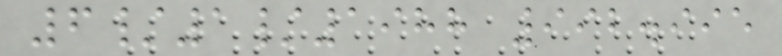6/1/1988 992.995
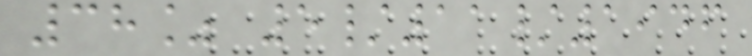38% 5/11/1946
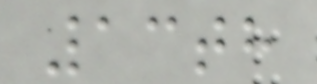13th
